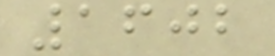1602
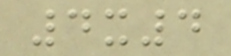4x4
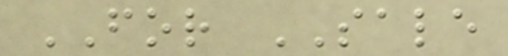FOR SALE
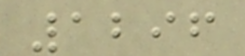1296
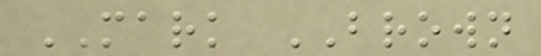MARK BROWN
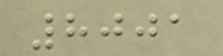8001
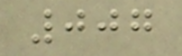007
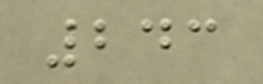243
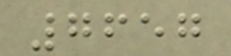7657
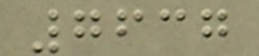7637
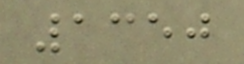1350
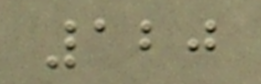120
